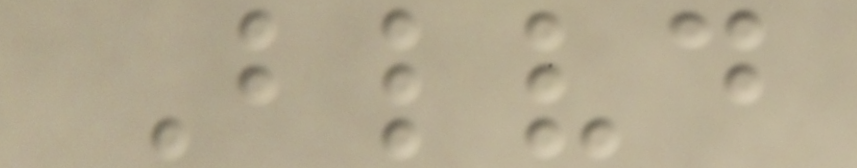Blvd
